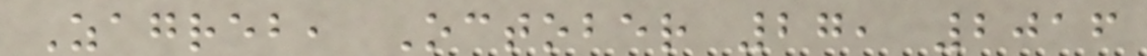Zagreb, October 27, 2016
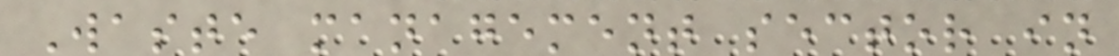Waste management sector in
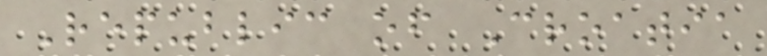Republic of Croatia
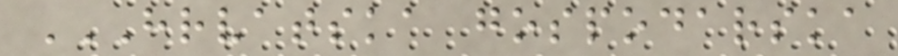HRVATSKA GOSPODARSKA
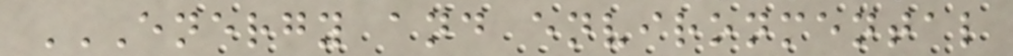ENERGY AND ENVIRONMENTAL
